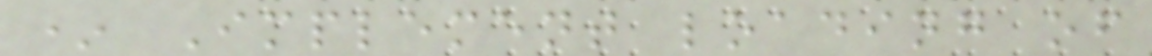* Implement loading of
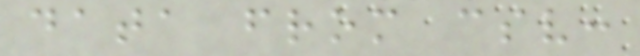data from csv:
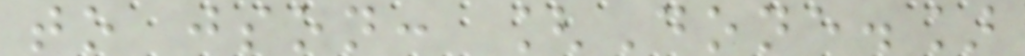to json: [Done.]
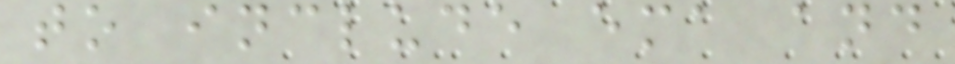to include ema and
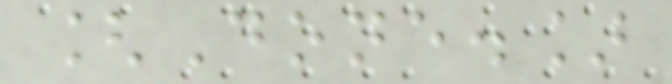[Done.]
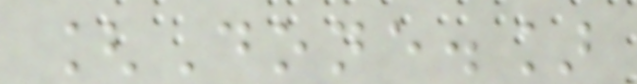[Done.]
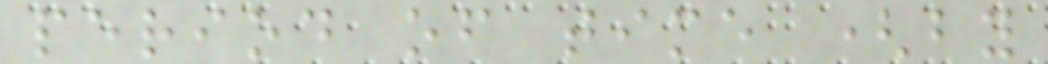period of time (by
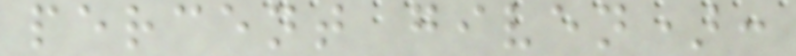percent given):
